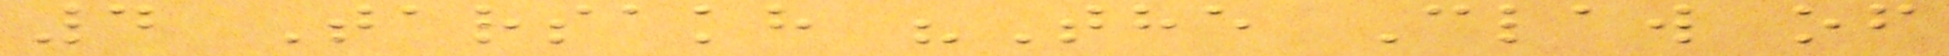4 Tarsakh "The Claw of
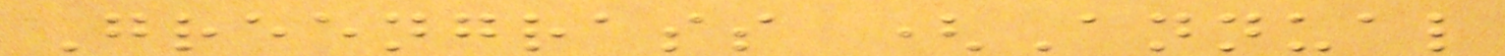Greengrass (Annual
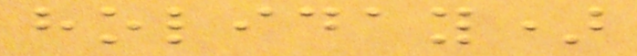holiday)
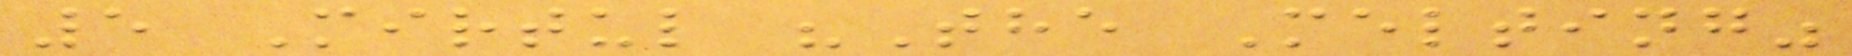5 Mirtul "The Melting"
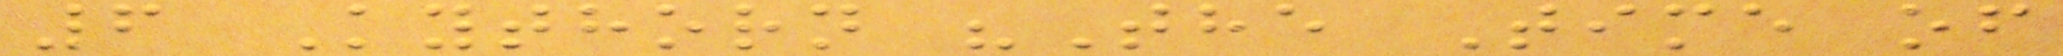6 Kythorn "The Time of
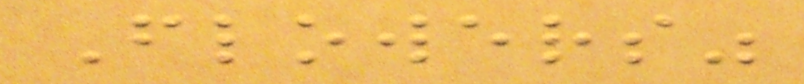Flowers"
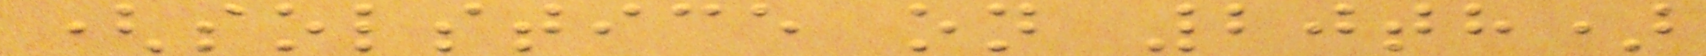(solstice on 20th)
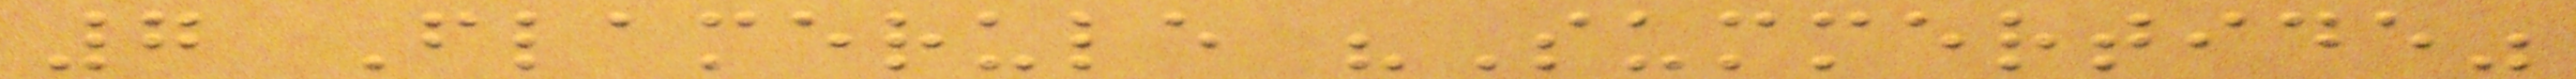7 Flamerule "Summertide"
